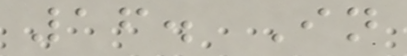16. In
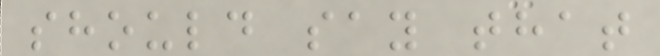should say that
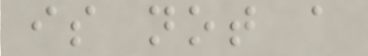is not a
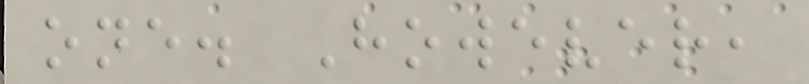one. However,
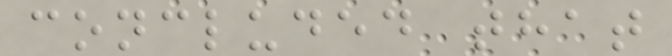concluded that
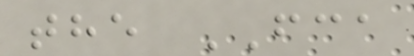the FCA
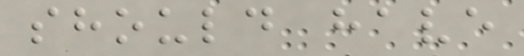should have
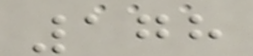178
